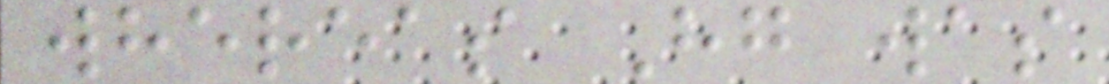whereas Hg was
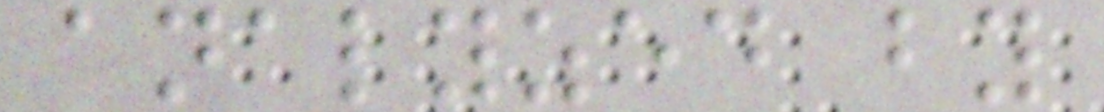analyzed by
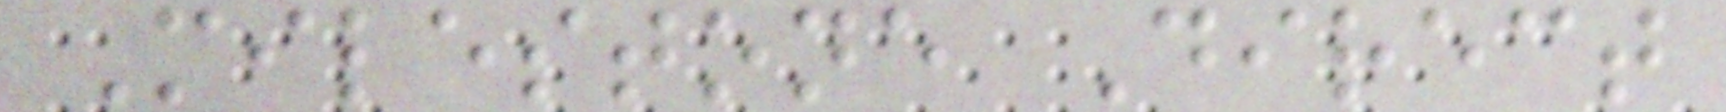Milestone Direct
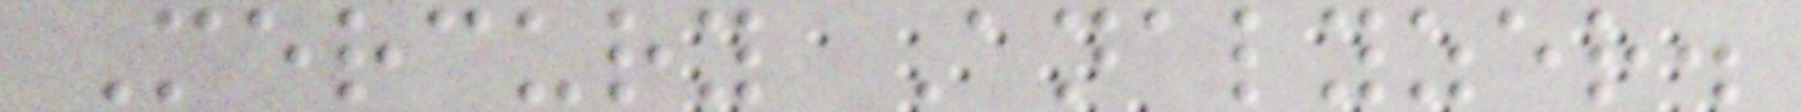Mercury Analyzer.
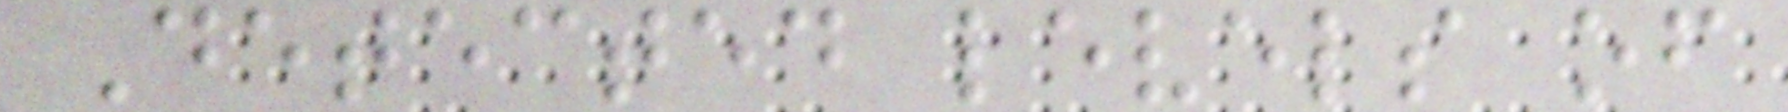Detected levels of
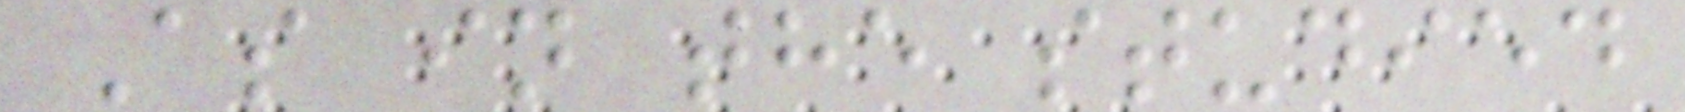As in the studied
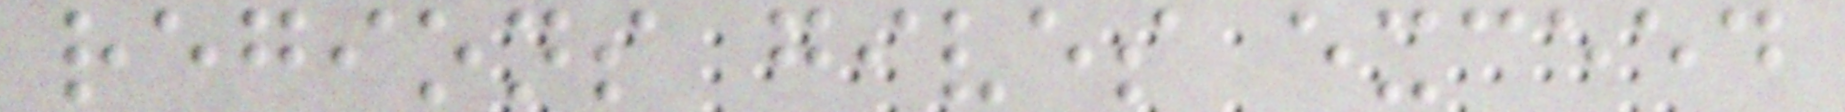regions gives exceed
